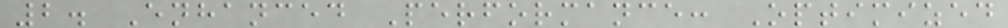2. Enhanced Performance: Optimized
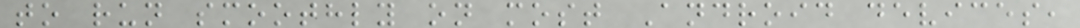to run smoothly on most Android devices,
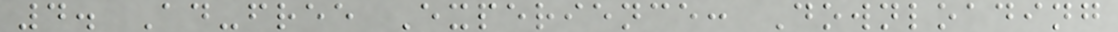4. Ad-free Experience: Downloading
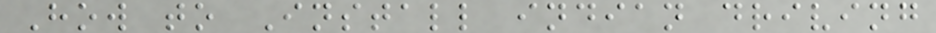How to Install indian driving
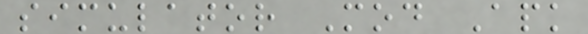simulator Mod Apk
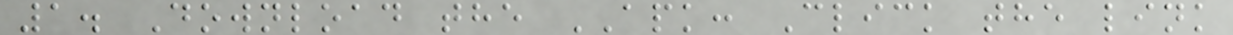1. Download the APK: Click the link
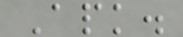Apk.
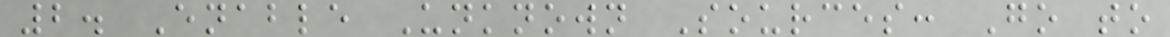2. Enable Unknown Sources: Go to
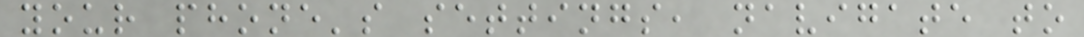your phone's settings, navigate to
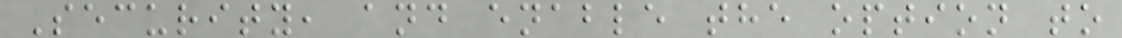Security, and enable the option to
